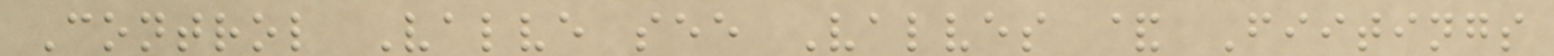Control Valve see Valves & Fiitings
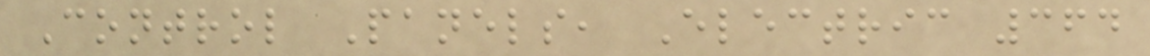Control Panels, Electric 364
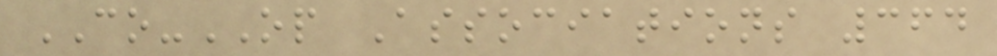CO-OP Associations 364
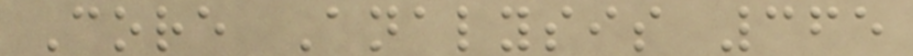Core Analysis 365
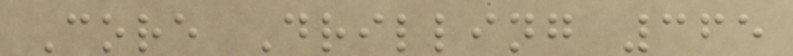Core Drilling 365
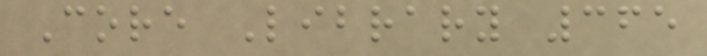Core Library 365
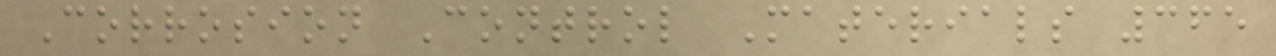Corrosion Control Materials 365
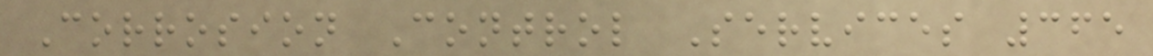Corrosion Control Services 365
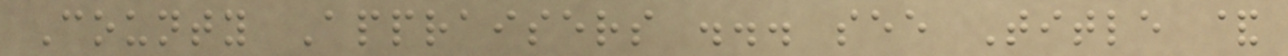County Appraisers ... see Title &
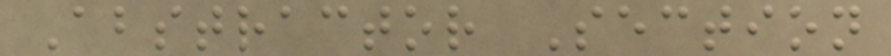Abstractor Section
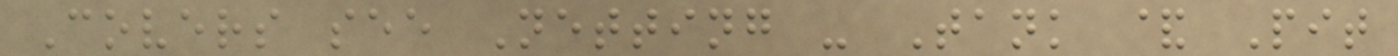Covers see Netting - Tank & Pit
